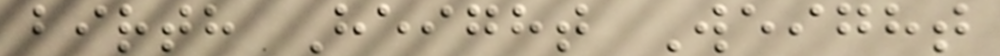birth Height Weight
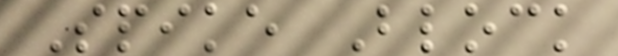Spike Block
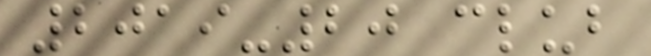2019-20 club
